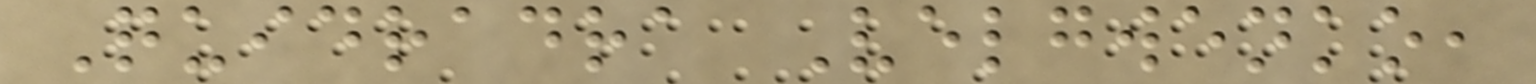Quidradra Velgwenko,
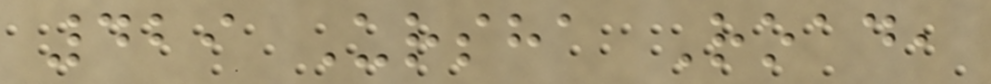429 Ursha Road,
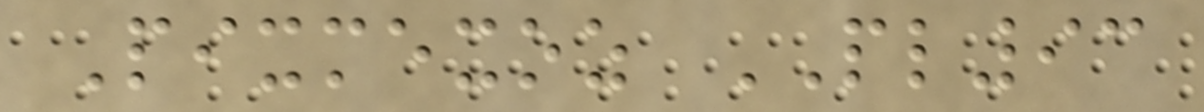Pixmexoz PL93
